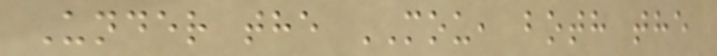Under the MOU, both the
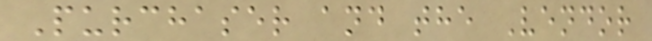Purchaser and the Vendor
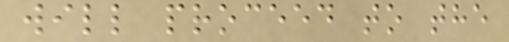will proceed to the
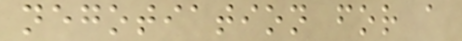negotiation for a
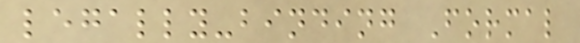legally-binding Formal
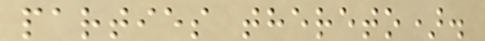parties thereto).
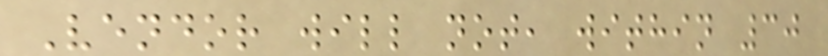Vendor will not, within 30
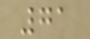71
